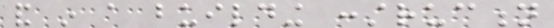and in a building construction
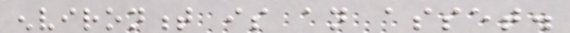environment is an asset.
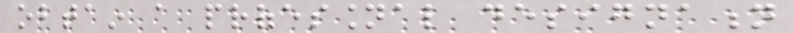obtain a professional designation
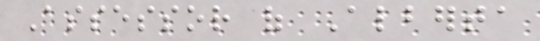Assessor of Alberta
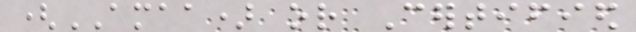(AMAA) or Certified
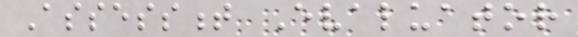Assessment Evaluator
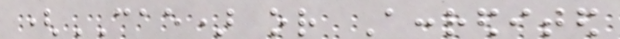(CAE) or Accredited
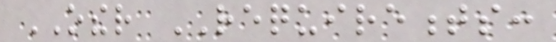OTHER REQUIREMENTS:
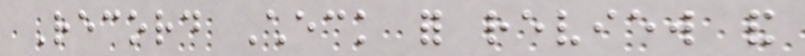Record Check for review and
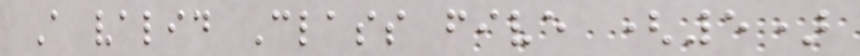A valid Class five (5)
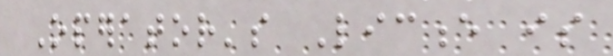Operator's Licence is
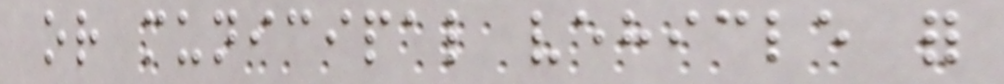or municipal vehicle for
